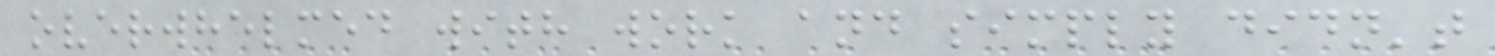overwhelmed with work and simply didn't
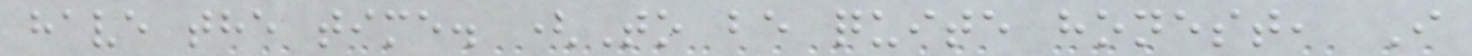have the time. (To be quite honest, I
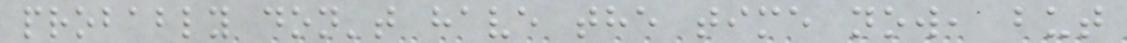probably don't have the time now, but
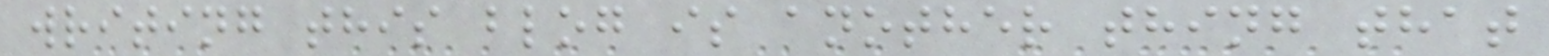writing this blog is another thing that
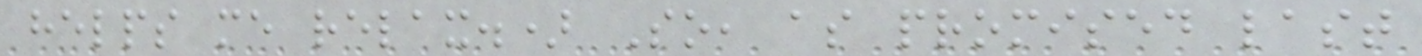helps me relax.) So, as promised last
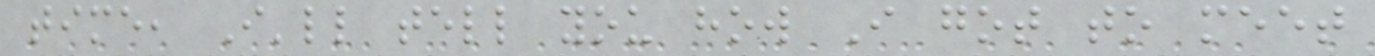time, I'll tell you how I got to meet
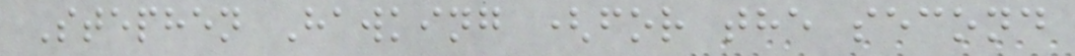Stephen Hawking (for the second
